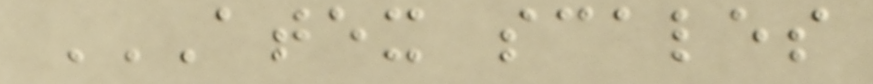ATEX SCALES
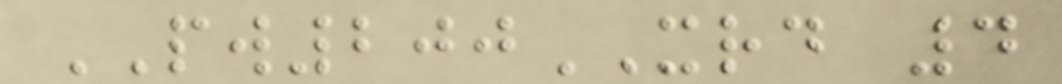PW200XRD 4
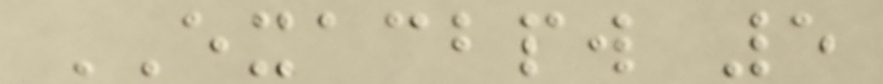EXACBPW 5
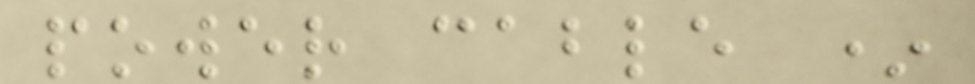power cable *
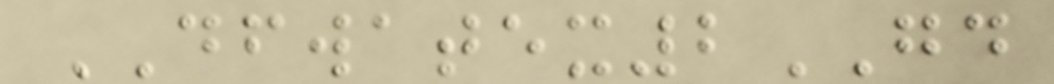DFWATEX2GD
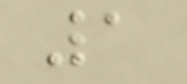1
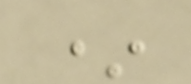*
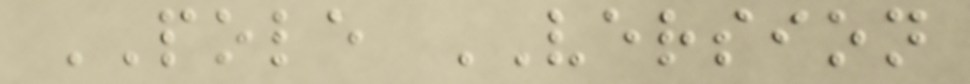POLE VERSION
